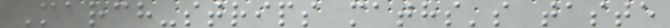March-strips maths's taste
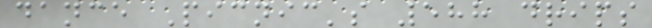dance Picnic's 588 drips
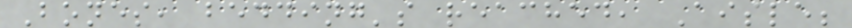Bones, bedding's reached, Aisle;
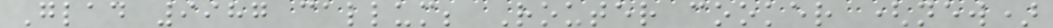Glad 9987 callum; Router cooker (new)
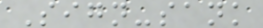Sign-sank
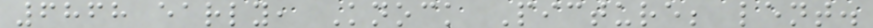6868 early, Knock Picture; lent.
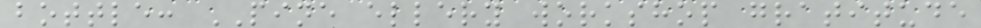bottle: PINE ellery workshop gratitude
